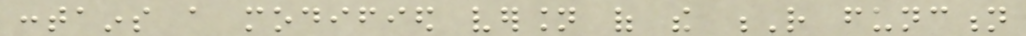contains a modified version of the R function
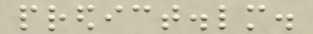predict.lm.
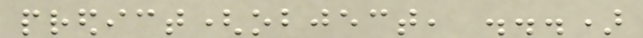predict(object, ...)
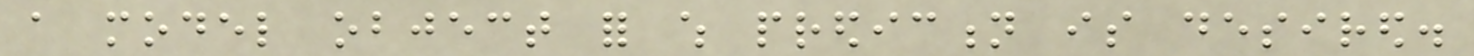a model object for which prediction is desired.
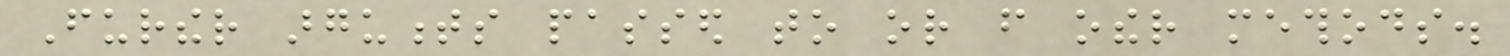Further arguments passed to or from other methods.
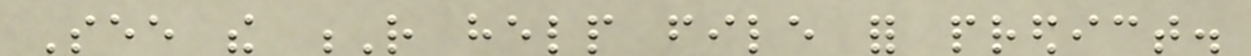See the R help file for predict.
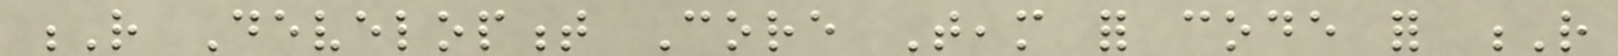R Development Core Team for code for R
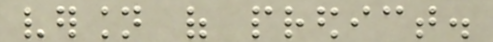version of predict.
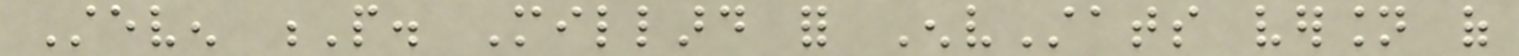Steven P. Millard for EnvStats version of
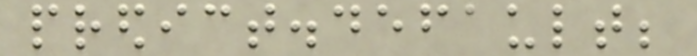predict.default;
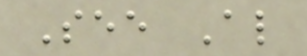See Also
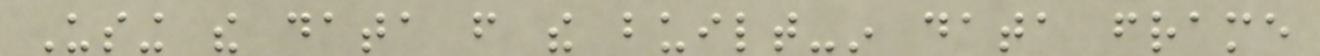Using the data from the built-in data frame
